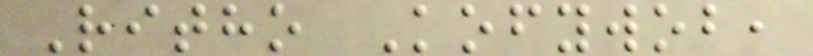Ritho Kofywob,
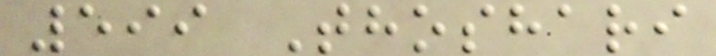599 Thoshari
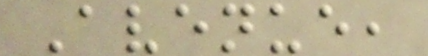Avenue,
